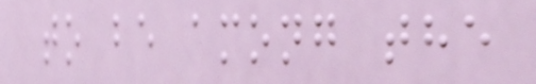to be among the
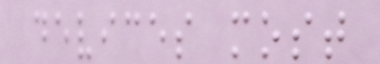devices most
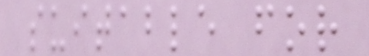suitable for
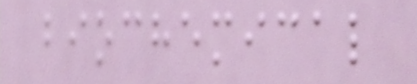biochemical
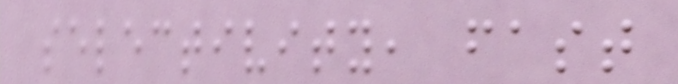selectivity, fast
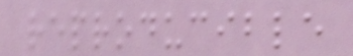reproducible
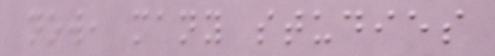now, many studies
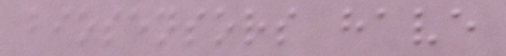biosensors have
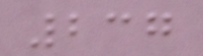237
